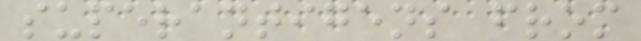superantigens from
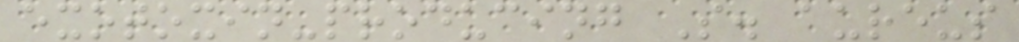exotoxin-producing S. aureus
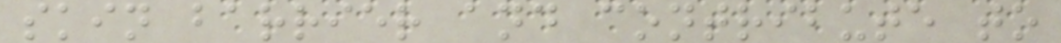skin barrier and contribute to
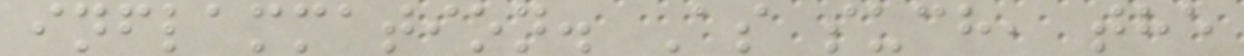inflammation. As such, the
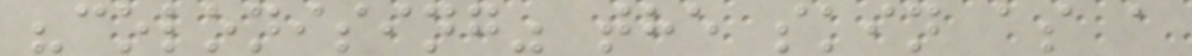"colonising" the skin as a
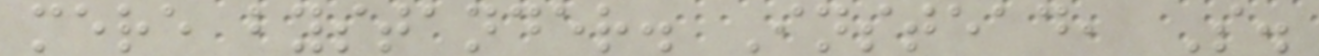mere bystander. Instead, S.
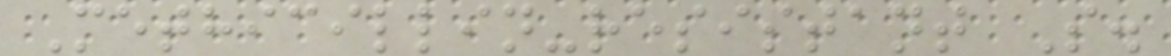Methicillin-resistant S.
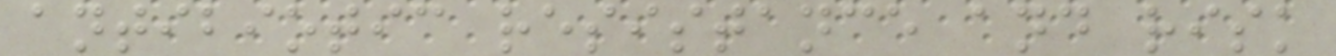antibiotic resistance and risk
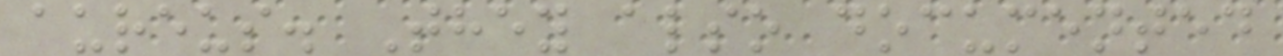aureus. They also documented
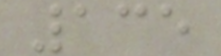135
